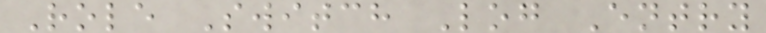Role Switch Log Entry
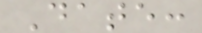Date:
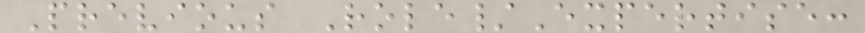Previous Role/Expertise:
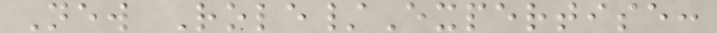New Role/Expertise:
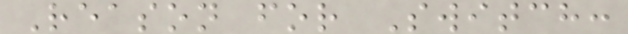Reason for Switch:
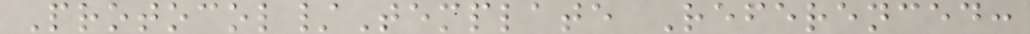Protocol/Template Referenced:
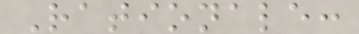Rationale:
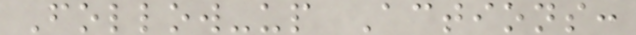Follow-up Actions:
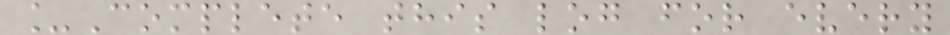_Complete this log for every
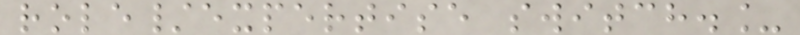role/expertise switch._
